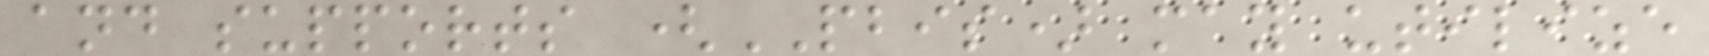and supports (PBIS) may utilize
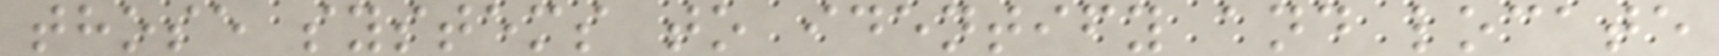those systems to identify and locate
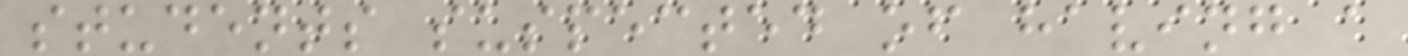students suspected of having a
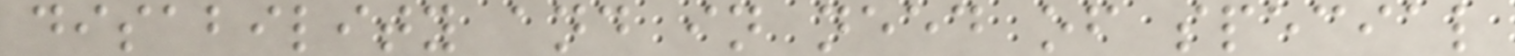disability and in need of special
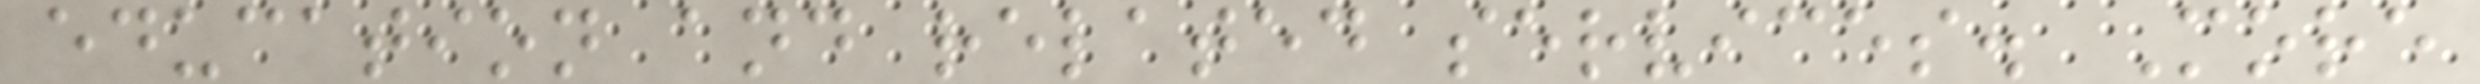education and related services. More
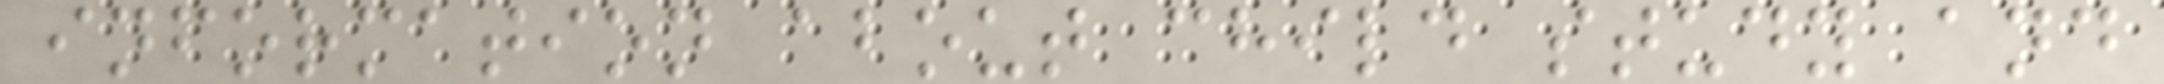information about child study and
